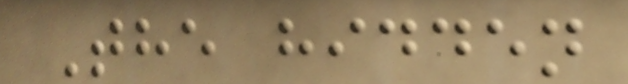The hidden
